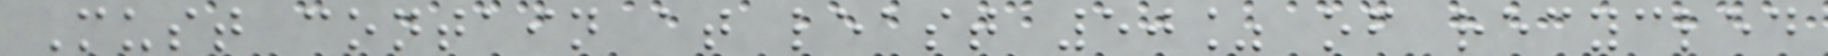Must contain at least 50% of recycled
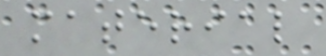material
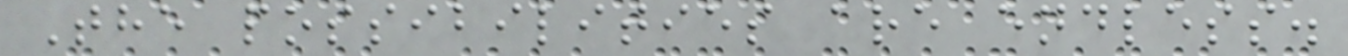The possibilities are endless.
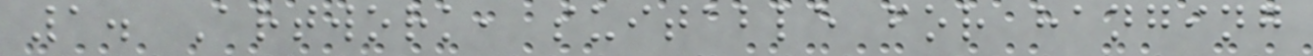1. Artwork, suitable for hanging
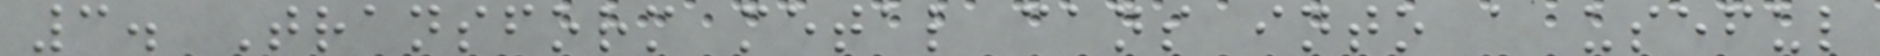3. Transform metal cans into a useful
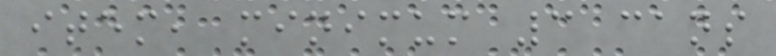item, minimum 3 cans
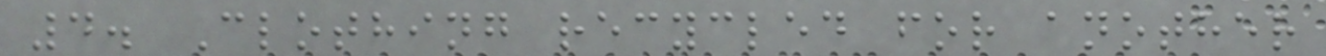4. Clothing recycled for another
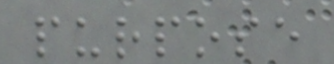purpose
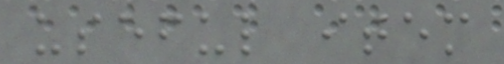useful item
